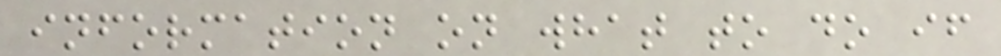information on what to do if
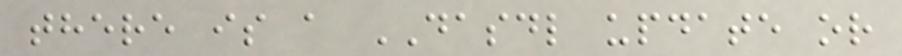there is a DASDL update or
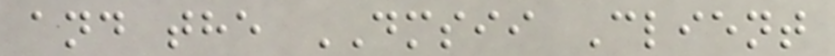and the DMSII Client
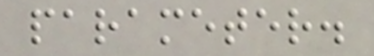parameter.
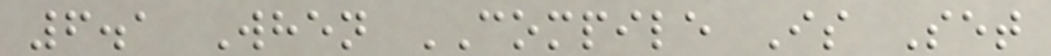6.1 When COMPILE Is Set
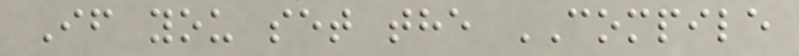If you set the COMPILE
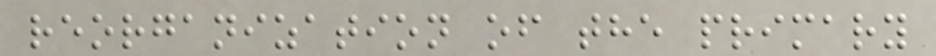reorganization of the primary
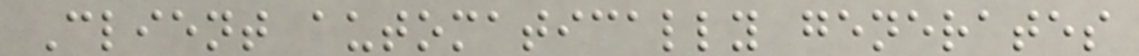Client automatically generates
